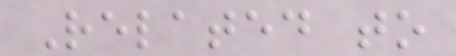Related to
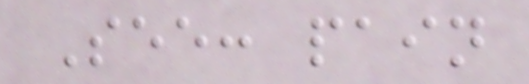See: pain
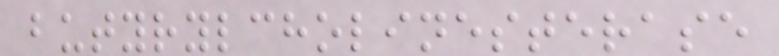butyrylcholinesterase
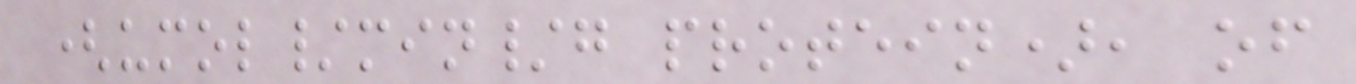(umol/min/g protein), of
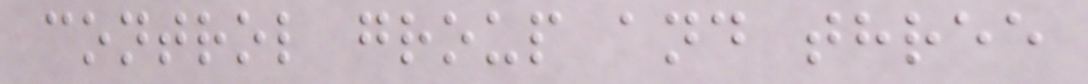control group and three
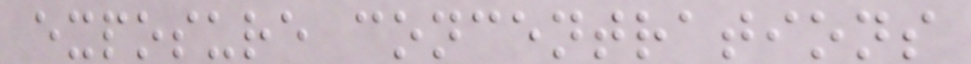exposure concentrations
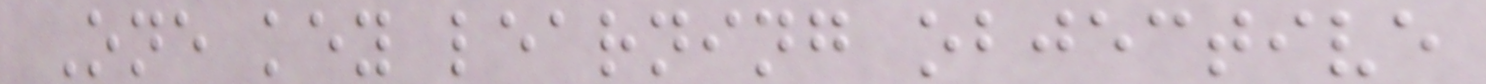One key learning objective
